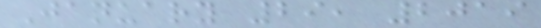January 29, 2019
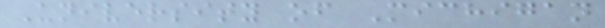University of Michigan
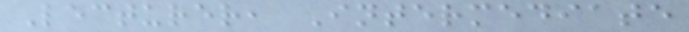Lecturer, Intermediate
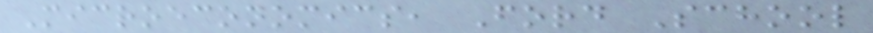Microeconomics, Ford School
